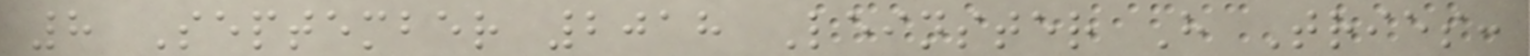8 September 2018 Leinster H Tries:
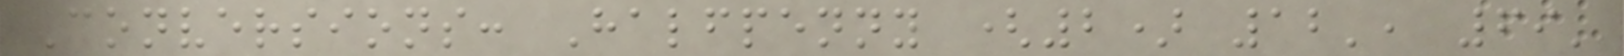Conversions: Halfpenny (2) 12', 69'
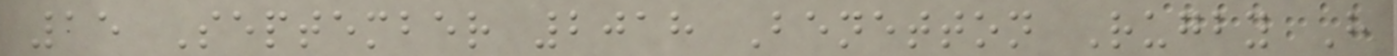15 September 2018 Benetton Rugby H
